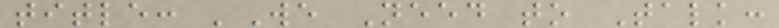title: 'We Need to Talk:
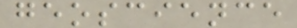geoscience
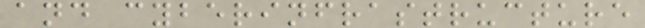and cyberinfrastructure
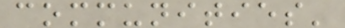communities'
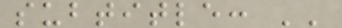subtitle: ''
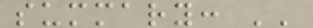summary: ''
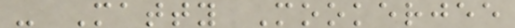- Matty Mookerjee
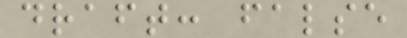draft: false
